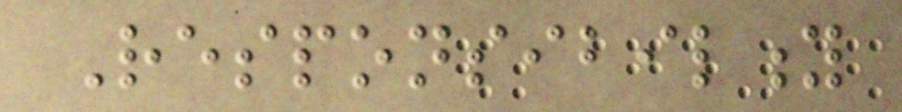Responsibility
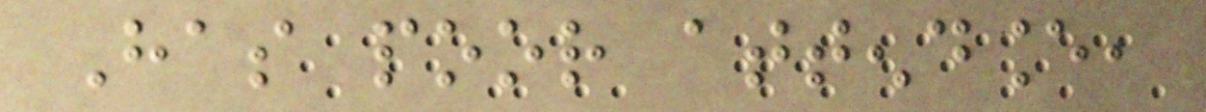Has poor attendance,
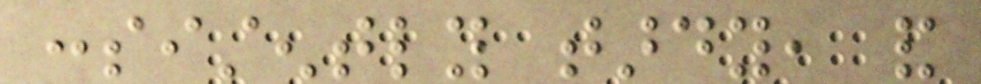consistently tardy, and
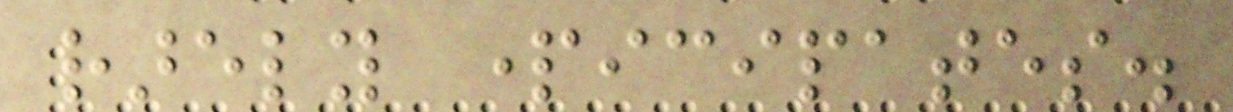rarely participates.
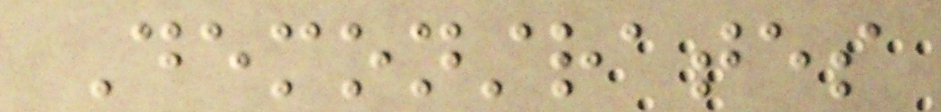Demonstrates
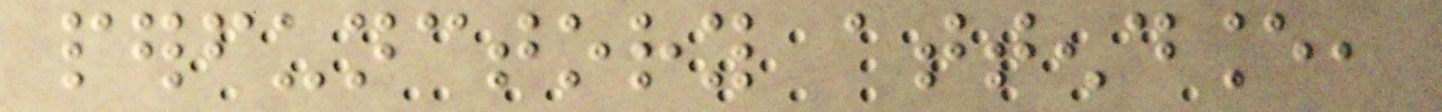perfunctory attendance,
